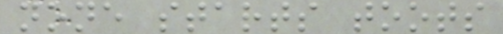none starts toots
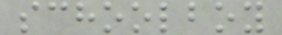schoolboy
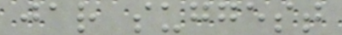jar suggest
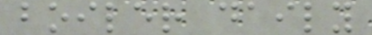boiler daily
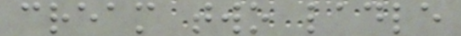cream two ladle
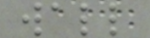wall
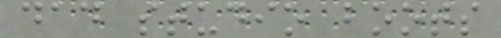dad studio boots
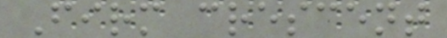Firm crescent
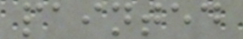painted
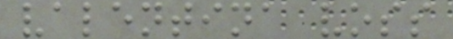valentina voss
